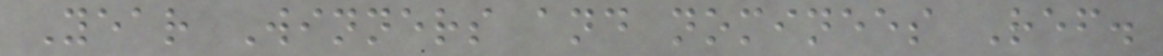Year Winners and nominees Ref.
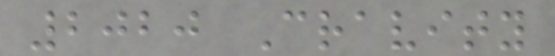2020 Cravity
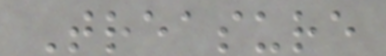Treasure
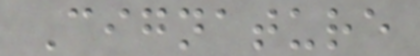Cignature
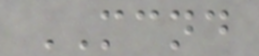MCND
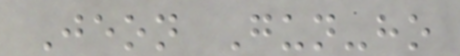Jeon Gun-ho
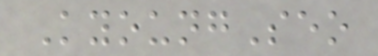KyoungSeo
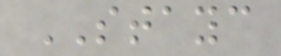STAYC
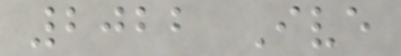2022 Ive
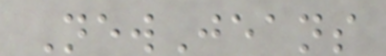NewJeans
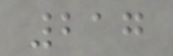217
